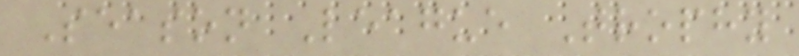Season League Trophy
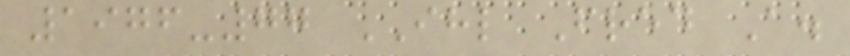1976-77 IHL Fred A.
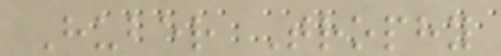Huber Trophy
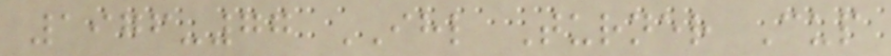1976-77 IHL Turner Cup
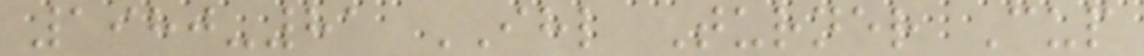1980-81 IHL Turner Cup
